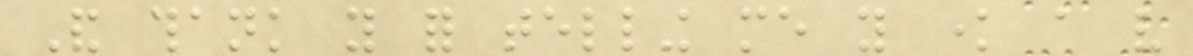And thank you for telling me you know a very
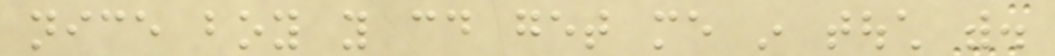nice boy you could get me in touch with.
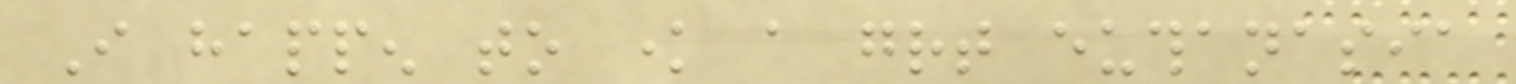I happen to know a great euthanasia
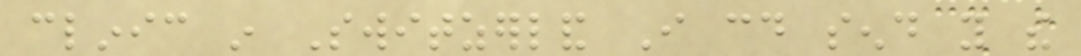clinic in Switzerland I could send you the
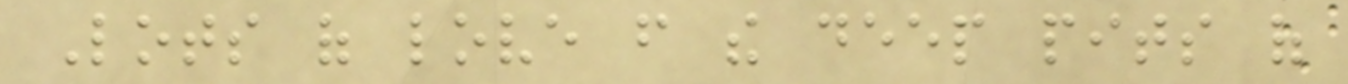Lots of love from the deep pits of
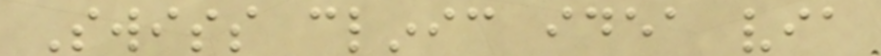Swiss clinic idea via
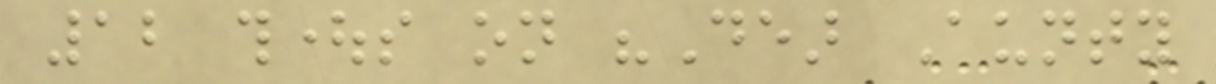12 thoughts on "Dear Aunty
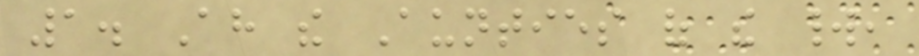1. Ah the Aunties of the world,
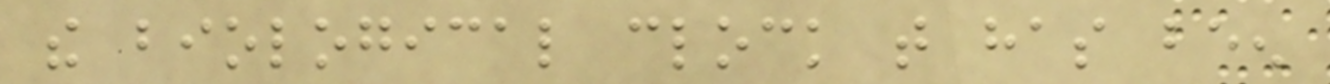the biological clock that has been
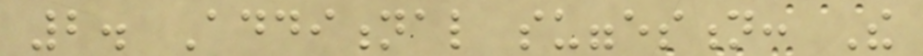2. Additional suggestion: The
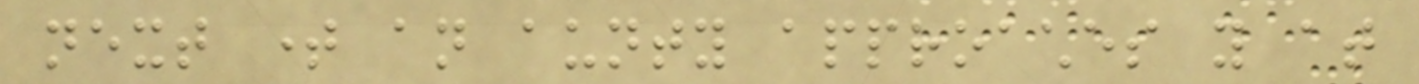next time an aunty approaches you at
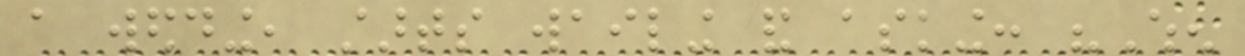a wedding, starts wailing and asking: "When
